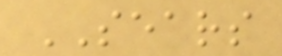SEARS
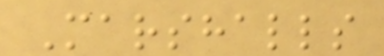Marshalls
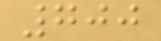700
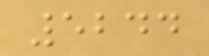5244
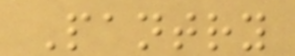Pantry
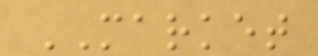MARKET
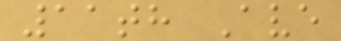11th Ave
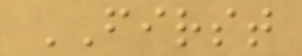FIRST
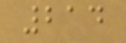214
